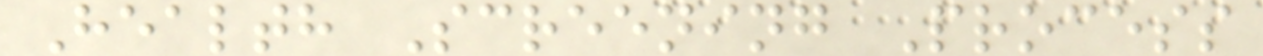Health Screening Process
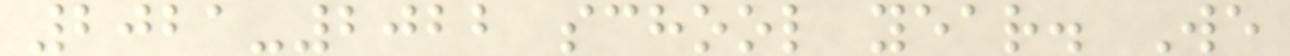2021-2022 school year. We
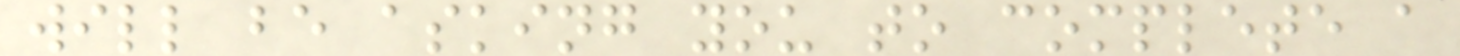will be asking you to complete a
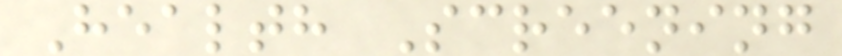Health Screening
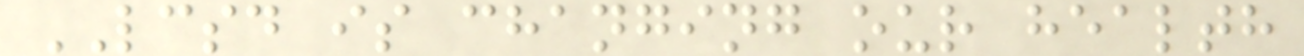LCSD is changing our health
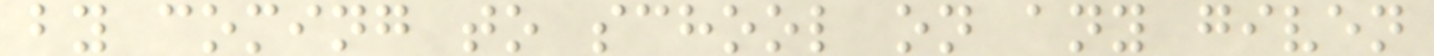by coming to school on any given
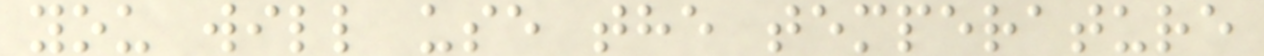you will use the temperature
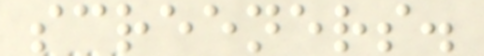screeners.
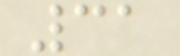31
